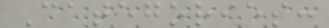Categories:
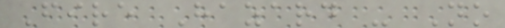Fire Hazard - No
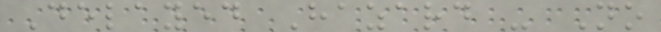Delayed Hazard - No
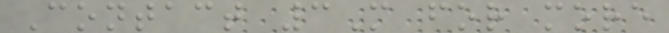Contact 3M for more
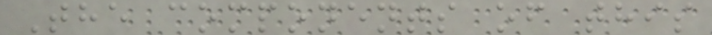The components of this
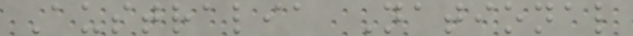Australia National
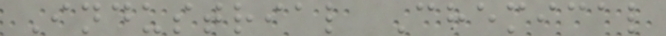Industrial Chemical
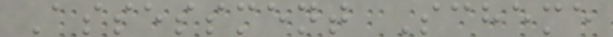Assessment Scheme
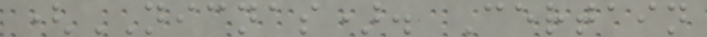(NICNAS). Certain
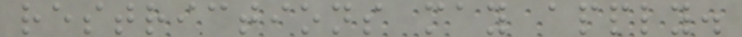restrictions may apply.
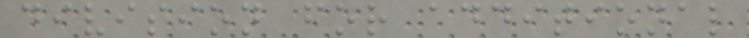division for additional
